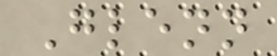Glenn
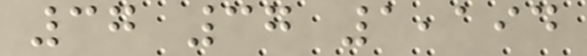37 37 1,194
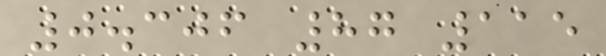0.306 87 115
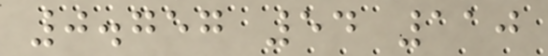0.757 54 110
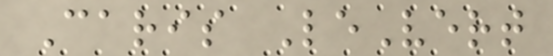Caris LeVert
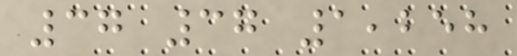37 37 1,258
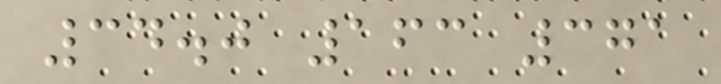34.0 163 371
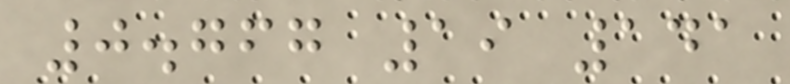0.767 19 141
